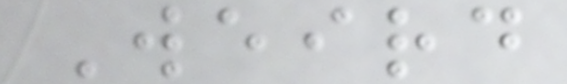Weird
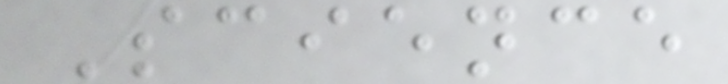Science
